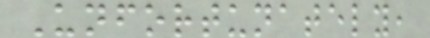Unfortunately,
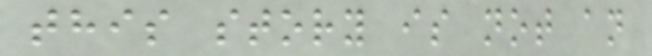this story is not an
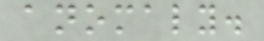anomaly.
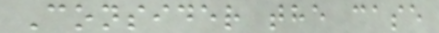Consider the case
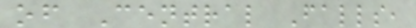of Central Falls,
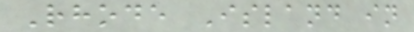Rhode Island in
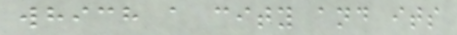which a city and its
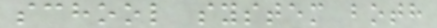school system both
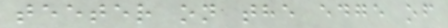teeter on the edge of
